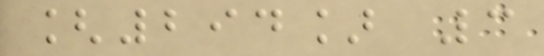[294] 3
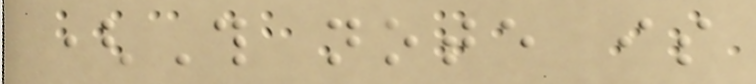(This note is
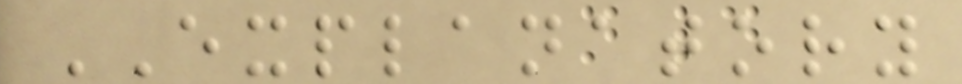EXPLANATORY
